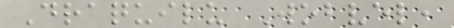Draquilu Wobvel,
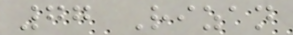77 Rizan
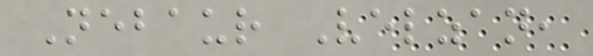Nebaur Velzan,
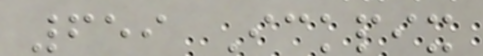659 Ickpix
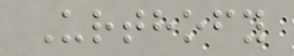Urthofy
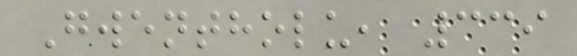Gwentholu, 339
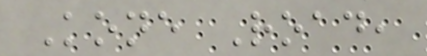Kone Road,
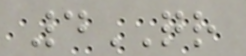4QR
